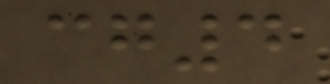cg4
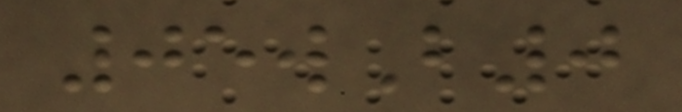05wB0
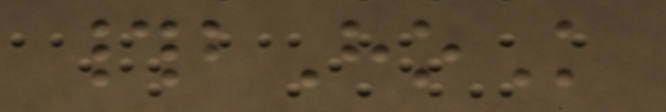#bHoK
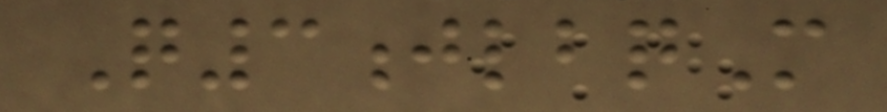Q3jlbqM
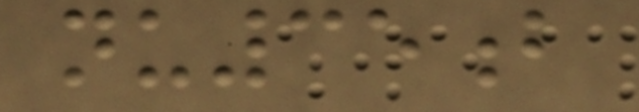nu35b
